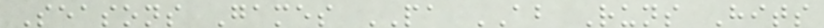Seasons Games PA AB Runs Hits
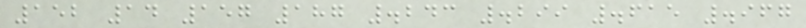152 14 157 187 .243 .299 .615 .967
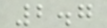2.7
